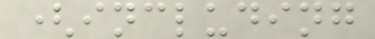(including
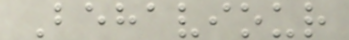Behaviour
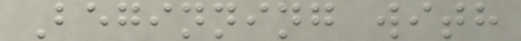Beginning with
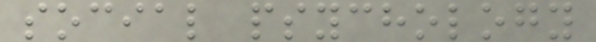social psychology
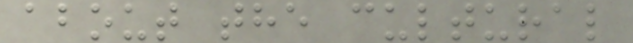about the cultural
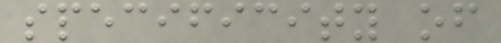specificity of
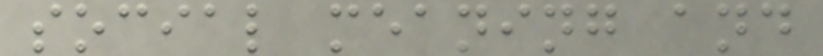social meaning and
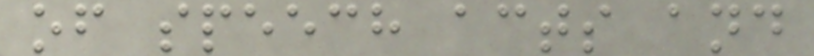of speech acts and
